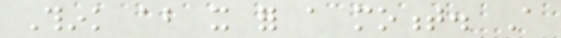Think about it for a moment. A
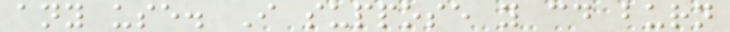any use. I suppose you could burn
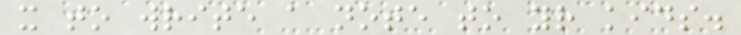it to write a note to your kids.
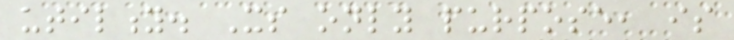utility. Its only purpose, is
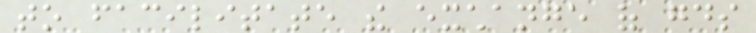to facilitate the exchange of goods
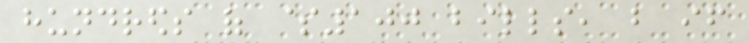hundreds of $100 bills, but if
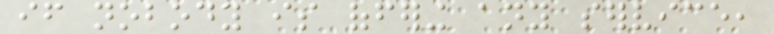if nobody is offering any service,
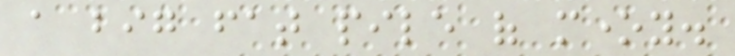a big fat pile of money.
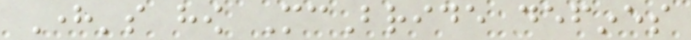Here's how McBride defines
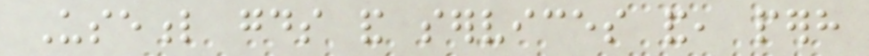Useful goods and services and, perhaps
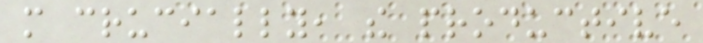more crucially, the productive
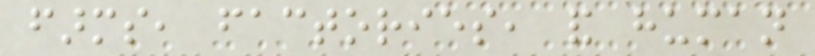farms, factories, and human
